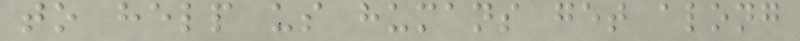to help us humans get along
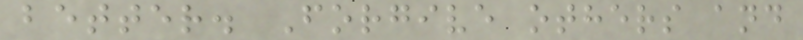better. Forgive others and
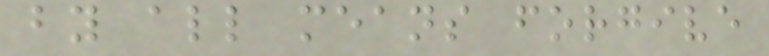by all means forgive
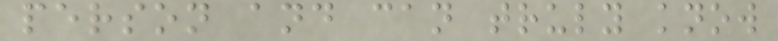person and can truly know
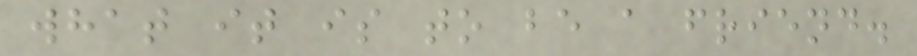what it is to be a friend.
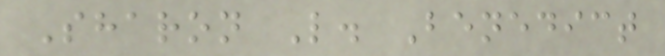Sharon L. Benedict
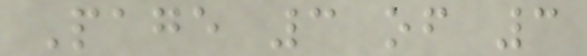Page 3 of 3
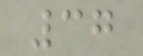37
